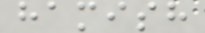hamish
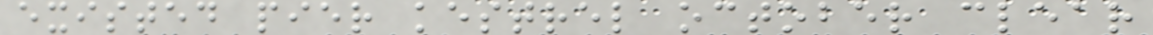existed pier kestrel october clear
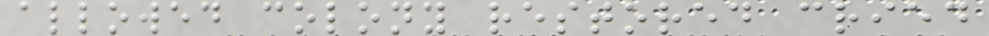allowed colony restored cried
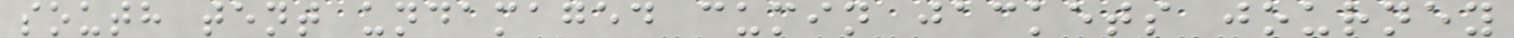south tent undamaged cumin jackets journey
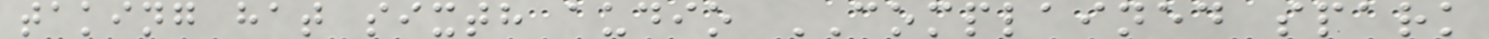taking hat sixth audio COMPLAINED spark
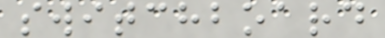switchboard
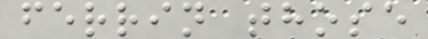ferrin those
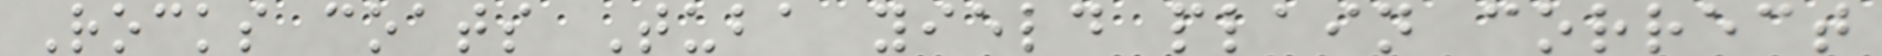Rocks coats Tuba yield plain correct
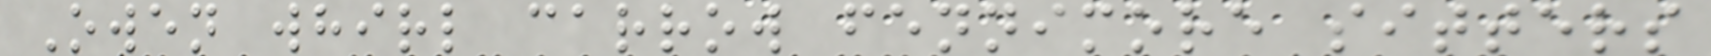Owen whirl carrow fennimore sitters
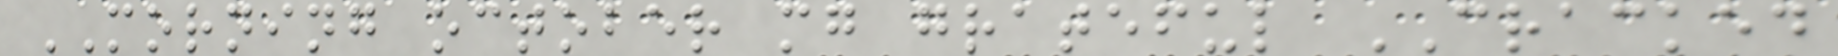MORNING october mg grateful CRACKED
